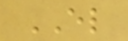EL
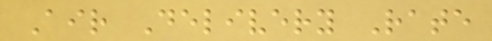Air Delivery Rate
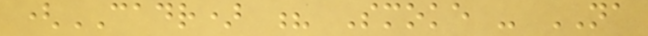(CADR) ? Smoke - NA
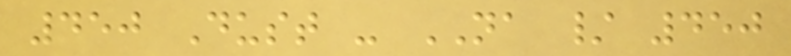450 Dust - NA / 450
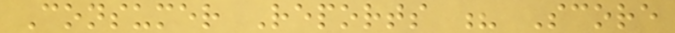Consumer Reports ? Score
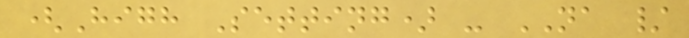(High Setting) - NA /
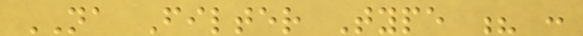NA Filter Type ? :
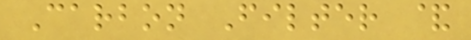Carbon Filter &
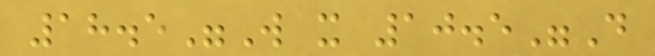18.5"W x 10.5"D
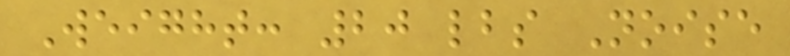Weight: 20 lbs Noise
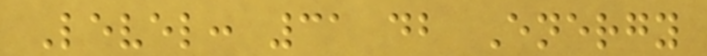Level: 31 db Energy
